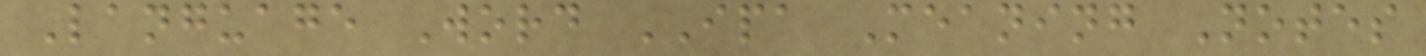Language Word IPA Meaning Notes
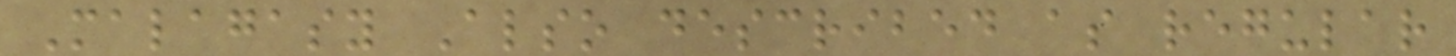Malagasy Also described as regular
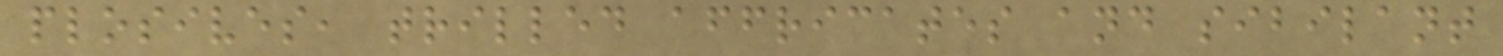plosives, trilled affricates and sibilant
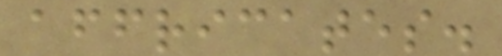affricates.
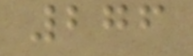276
